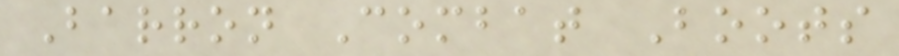Barron Combat Boots
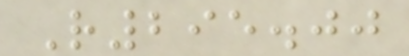R295.00
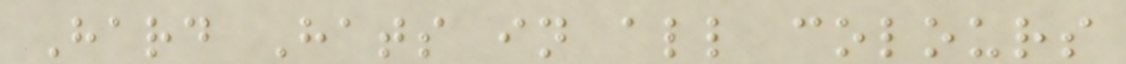Hard Hats in all colours
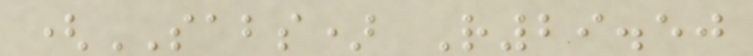(SABS) R29.50
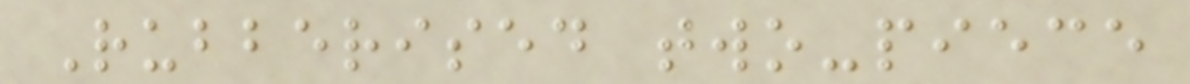Rubberised two-piece
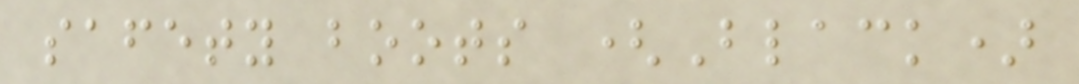safety boots (Black)
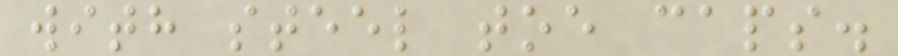with steel toe caps.
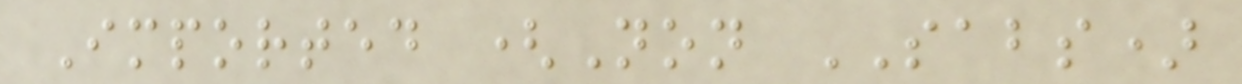Imported (Non SABS)
